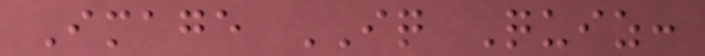Image IQ Quiz:
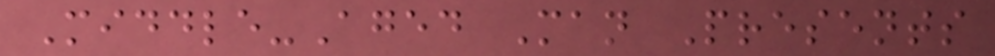Middle-Aged Man Presents
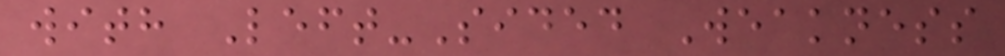with Left-Sided Weakness
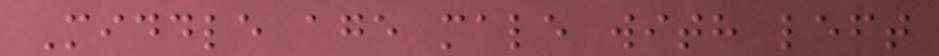Middle age male with left
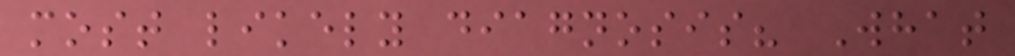most likely diagnosis? What
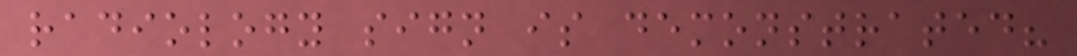radiology sign is demonstrated?
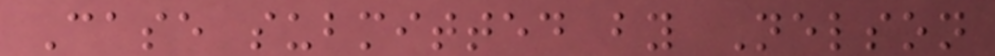Case submitted by Nelson
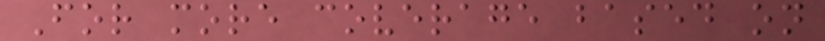For more coverage based on
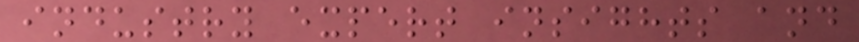industry expert insights and
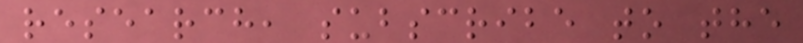research, subscribe to the
